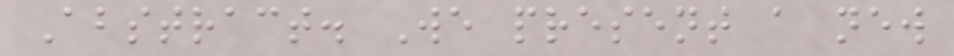Abstract. We present a new
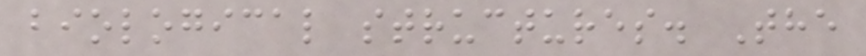biological structures. The
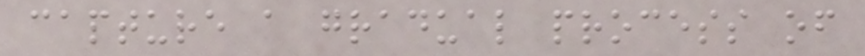capture a gradual process of
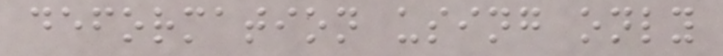deformation using only
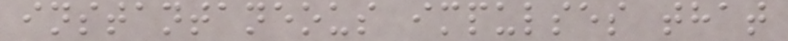instantaneous impulses that
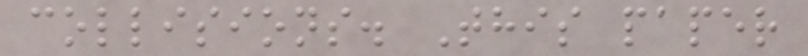collisions. This paper
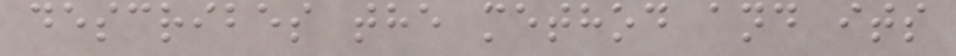describes the method and its
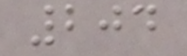204
